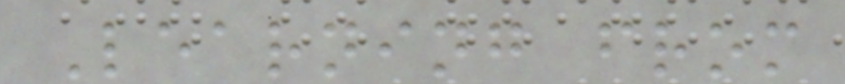Learning from
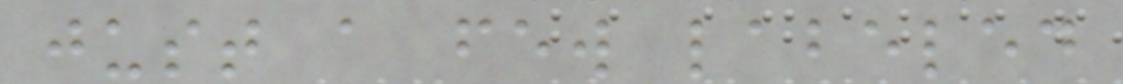just a few labeled
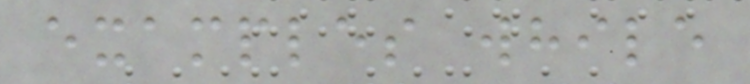examples while
